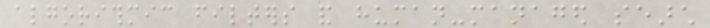algorithmic filters and human-managed search
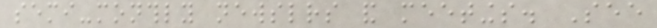semi-monthly newsletters and meetings. See
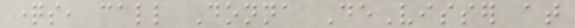questions, call Donna DeVisser at
